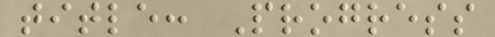title: Progress
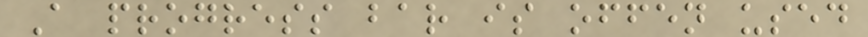A progress bar is offen used
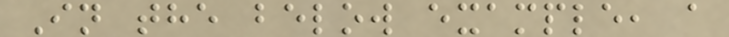In the below example, a
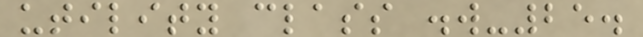utility class .w-25.
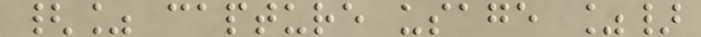{% capture usage %}
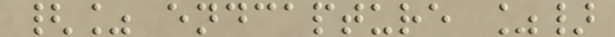{% endcapture %}
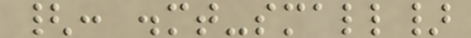{: .mt-small}
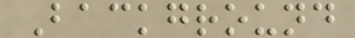Background
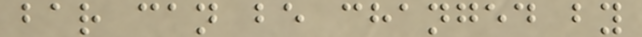bar can be changed by
